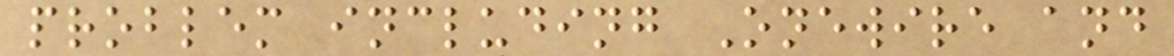problem including Onewire and
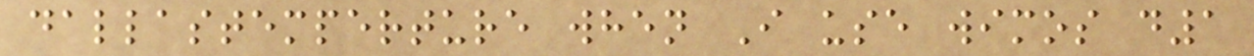dallastemperture when I use wimos d1
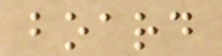board
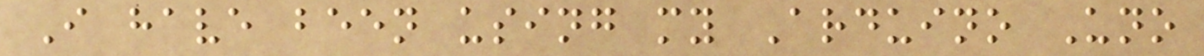I have been using my Arduino Uno
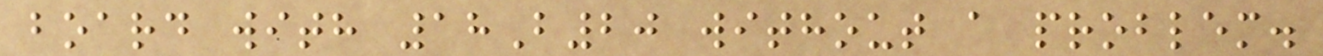board with 18B20 without a problem.
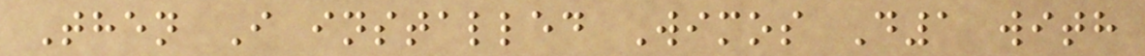Then I installed Wimos D1 with
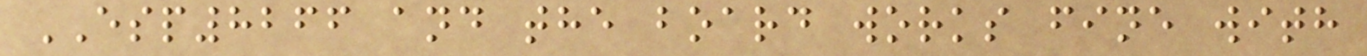ESP8266 and the board works fine with
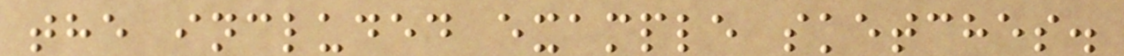the included example sketches.
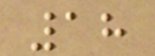18
